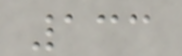133
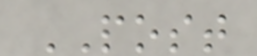POST
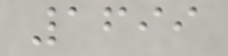1699
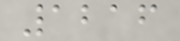1216
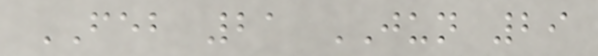FEB 21 JUN 29
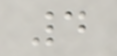4
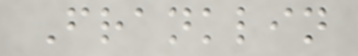Franklin
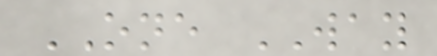ONE WAY
